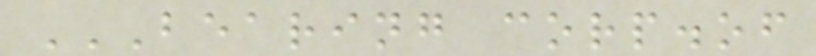BEARING CORP.OF
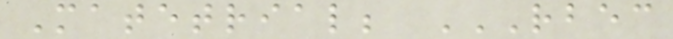Matetrial; RBEC
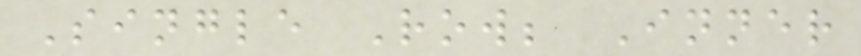Single Row; Inner
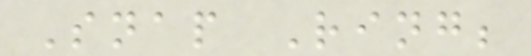Snap Ring;
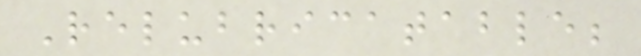Relubricatable;
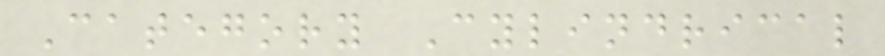Category Cylindrical
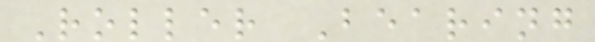Roller Bearing
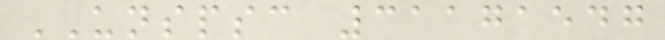UNSPSC 31171547
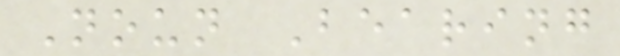Noun Bearing
